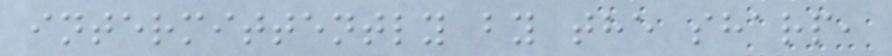intermittently by the sharp,
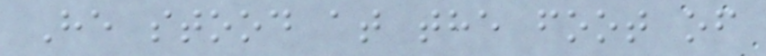He stood at the foot of
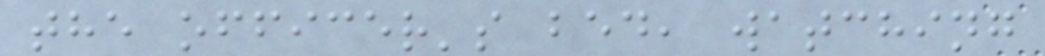the officer's bed, watching
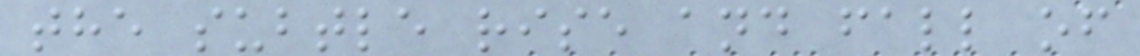the subtle rise and fall of
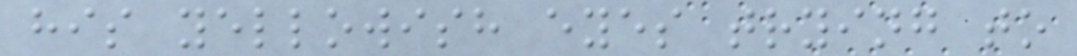his yellowish eyes trying to
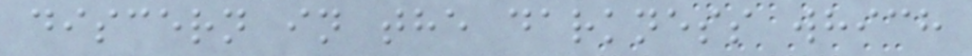discern in the darkness which
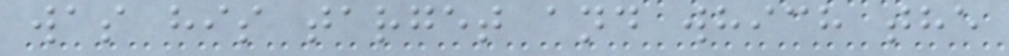was his target and which the
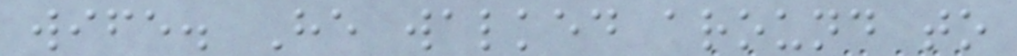wife. He walked around to
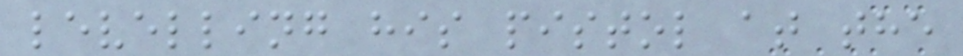levelling his pistol at the
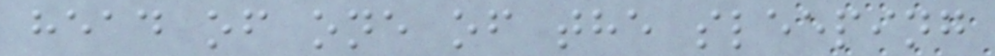head of one of the sleeping
